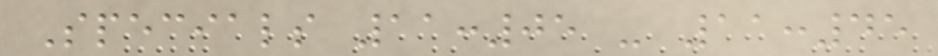Specials 11:05 - 11:45
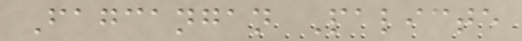Fagcangan Palicte
